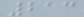213
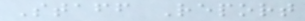Staff Report
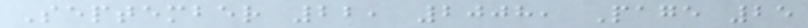September 22, 2008, Page 25
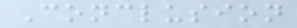Conclusion
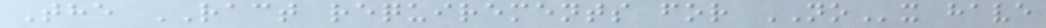The RACT requirements for NOx have
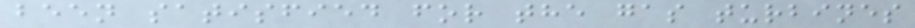been satisfied for the gas turbines
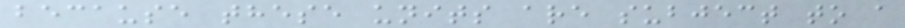because these units are subject to a
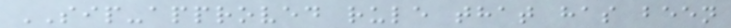SIP-approved rule that has been
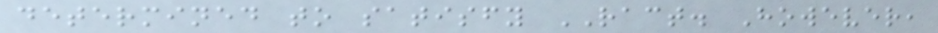determined to satisfy RACT. However,
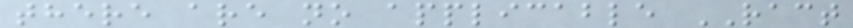there are no applicable RACT
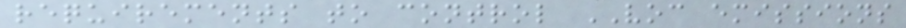requirements to control VOC emissions
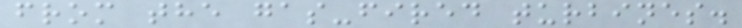from the gas-fired turbines.
